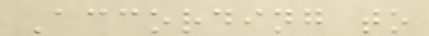According to
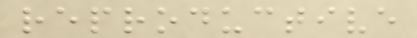reproductive
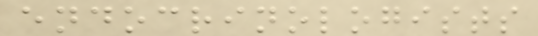endocrinologists
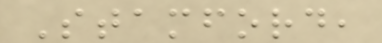Stamford,
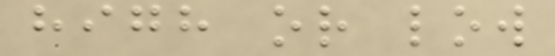high or low
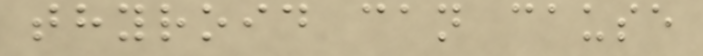thyroid can cause
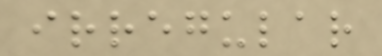irregular
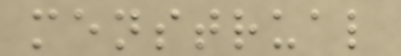menstrual
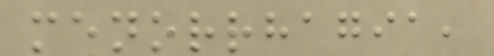menorrhagia,
